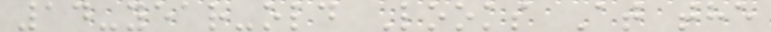14-year-old Looks At the
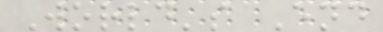World's End
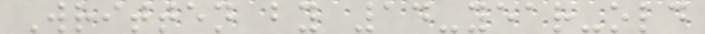Written by 14-year-old
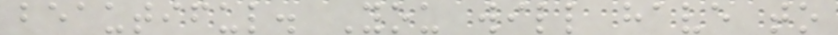beautiful. You will have to
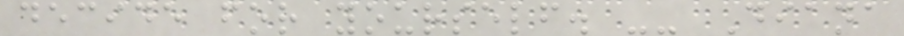decide for yourself. -- Diana
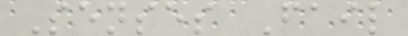Senses Fail
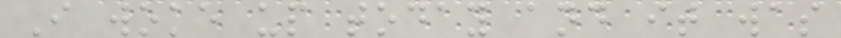I woke up today and it was
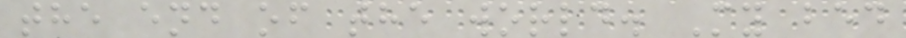the end of the world. My bed
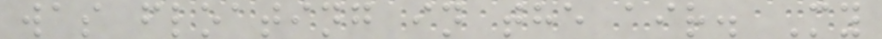was floating in the air. My
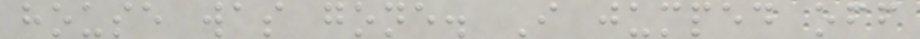house was gone. I jumped off
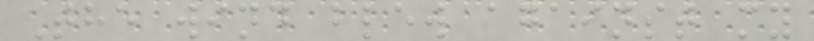The wind blew against my
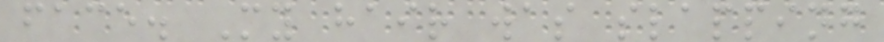face. My hair was slapping
